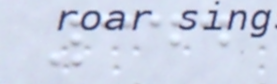344
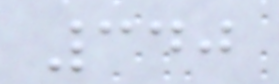340
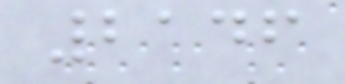2146
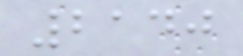2140
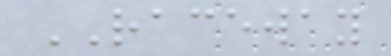RACEWAY
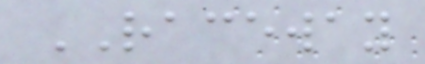RACEWAY
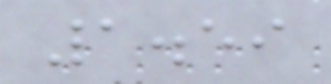1.59
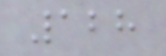128
